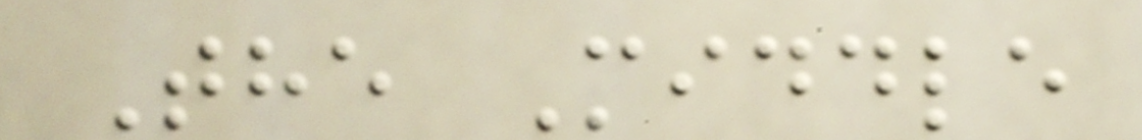The Middle
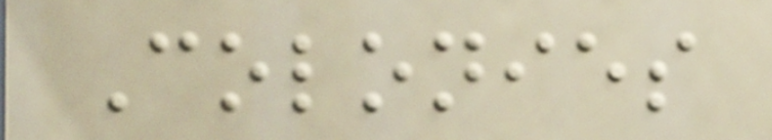Colonies
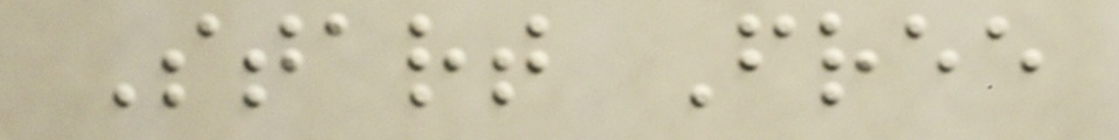Start Free
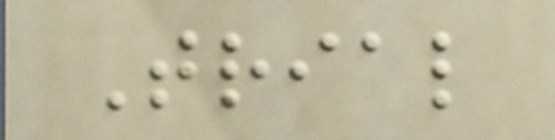Trial
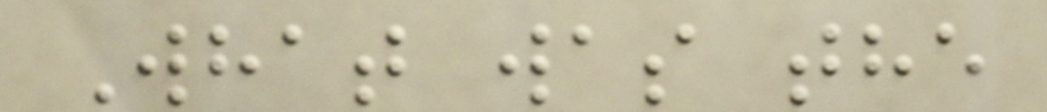What was the
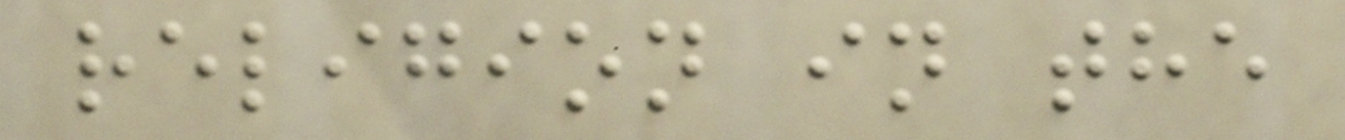religion in the
